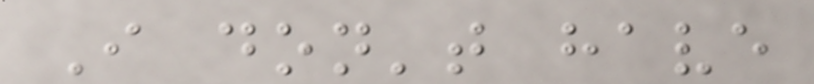I don't have
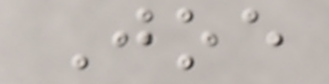Joe
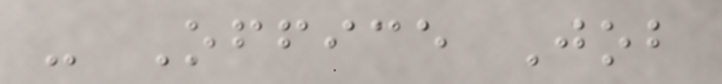- Office Job
